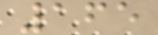165
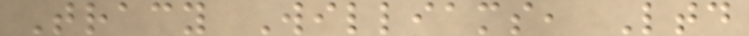Tracy Williams, Ltd
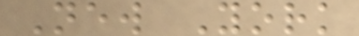New York
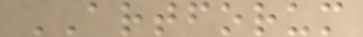ARTFORUM
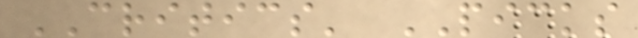CRITICS' PICKS
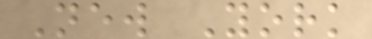New York
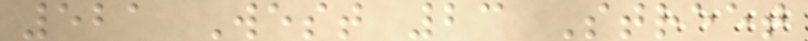521 West 23 Street
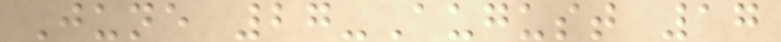June 27-August 17
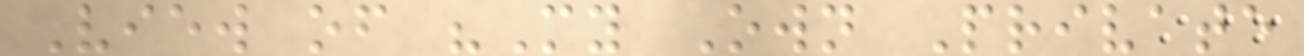View of "My Own Private
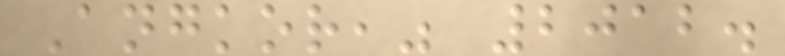Angkor," 2012.
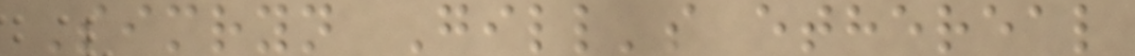Simryn Gill's ethereal
